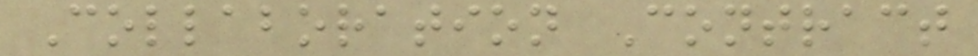Collaboration Contract
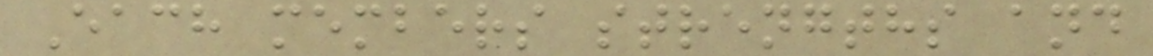Each members strengths and
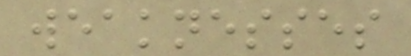weaknesses
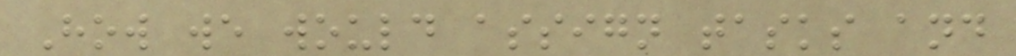How we would assign tasks and
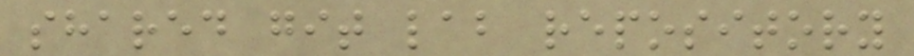shared git lab repository
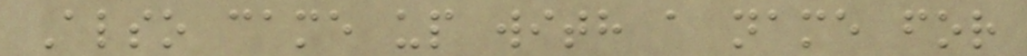Also came up with a name for
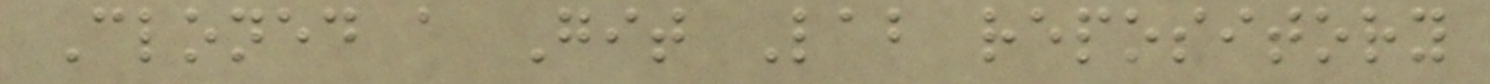Cloned a Git Lab repository
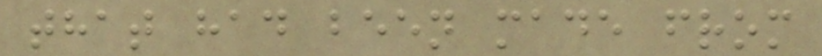that had been made from
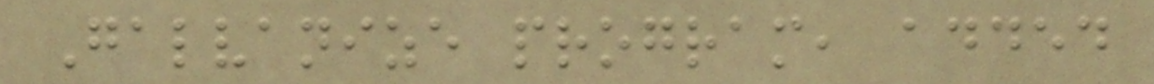Galvanize program, added
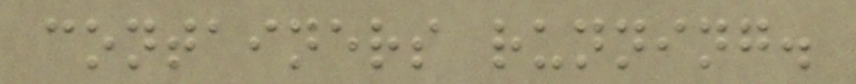containers running.
